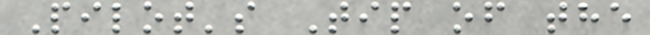Pilot's Tip of the
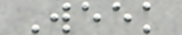Week
